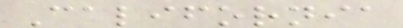California
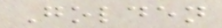Golden
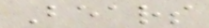Bears
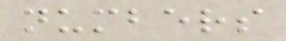numbers
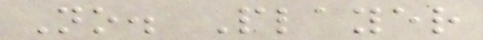No. Player
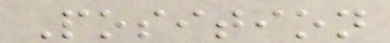Position
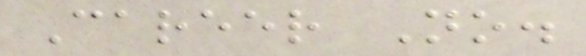Career No.
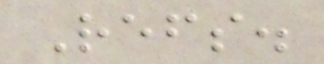Refs.
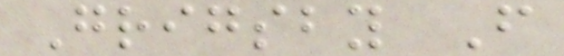Grigsby F
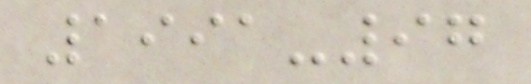1991-97
